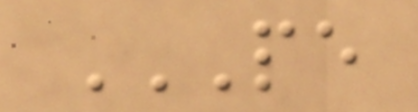PE
